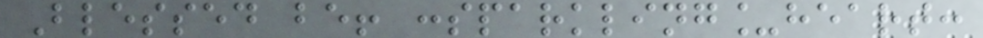Blessed be! :sparkling_heart:
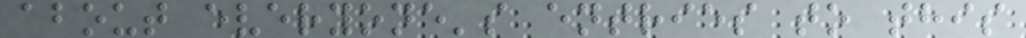about everyone's entries to this
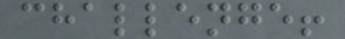challenge!
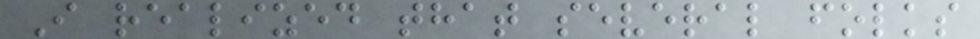I realized that several folks
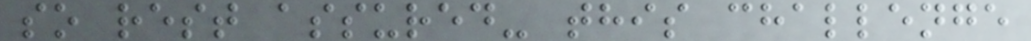so rest assured- this challenge
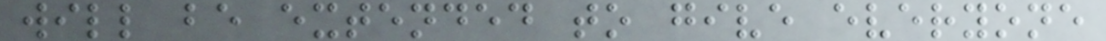will be extended to give everyone
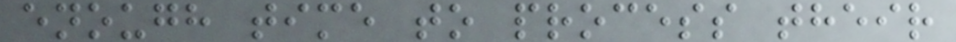enough time to process their
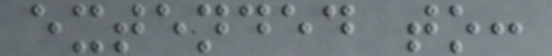extended to:
